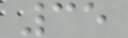35
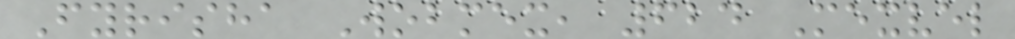Fyrisha Wobmex, 624 Mexvel
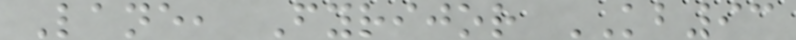Lane, Fyrijor KB93
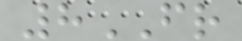8FR
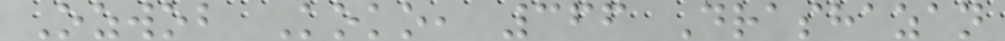Ozwob Koko, 366 Drashazan
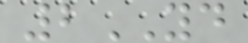2YD
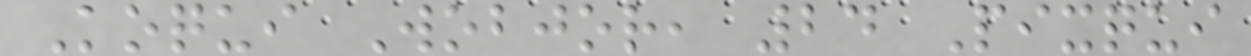Koqui Wobjor, 24 Pixqui
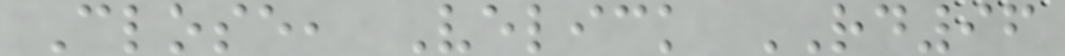Close, Velick RD96
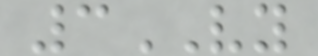3VY
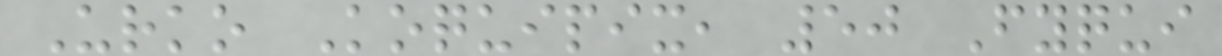Urko Koquipix, 50 Fyqui
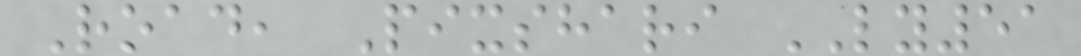Road, Pixshari LY51
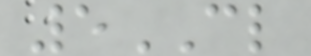5CL
